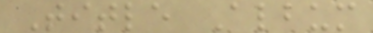Title Album
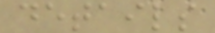details
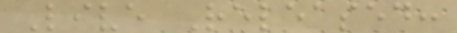Live Released:
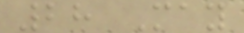28 May
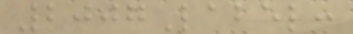2007Label:
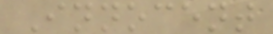Innocent
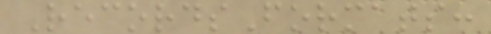RecordsFormats:
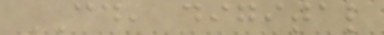CD, digital
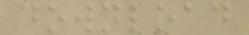download
